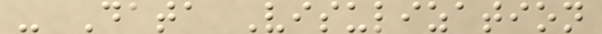- Data Visulization
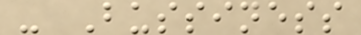- Bussiness
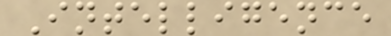Intelligence
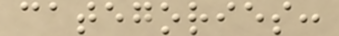categories:
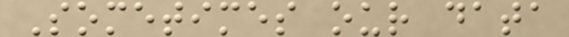Sometimes our data
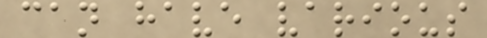can have various
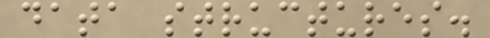data structures.
